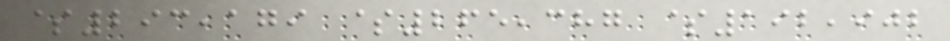$293,179 $265,387 $192,902
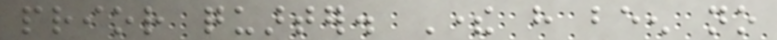prior quarter. There have been no
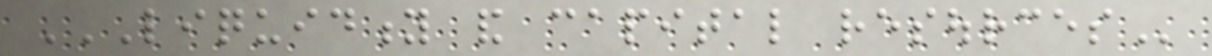LIQUIDITY AND CAPITAL RESOURCES
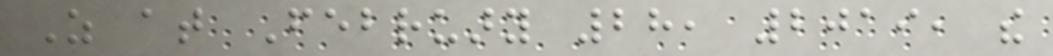As at February 28, 2019, the
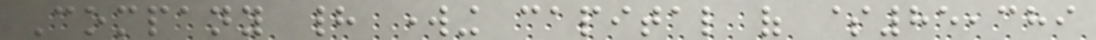Company had working capital of $85,389
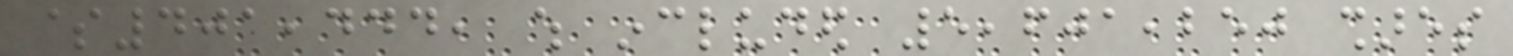$401,444, which included 5,601,250 shares
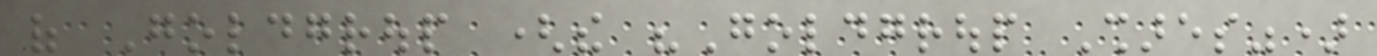of Goldgroup (the "Goldgroup Shares")
